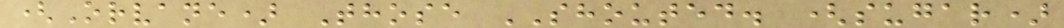(Orvane) Those SHOUTED. (sugar)
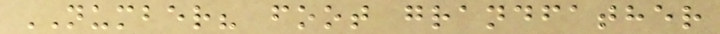NUMBER? foot grandfather
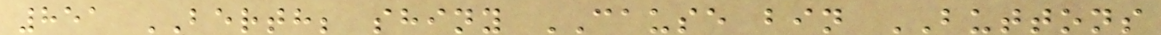851 BERTH; shiny CAUSE bin BUTTONS
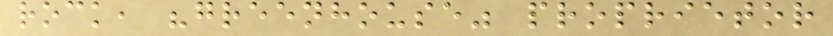rock, "greenhouse" proprietor
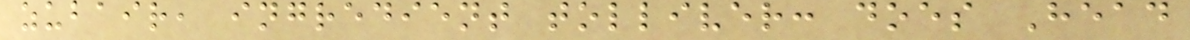zubair, ingredient tolliver: does Head
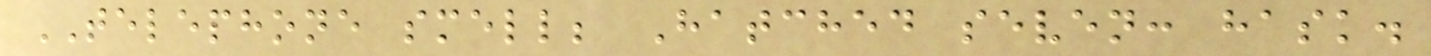TELEPHONE smell; Hatched seven: hask.
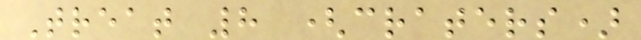Treat 8 (craters)
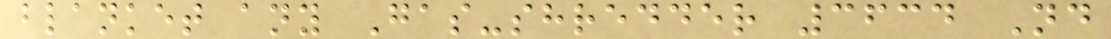blanket any Gas-shredder 3634 Nd
